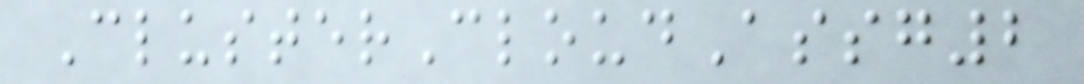ClusterCloudAssg2
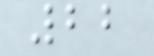22
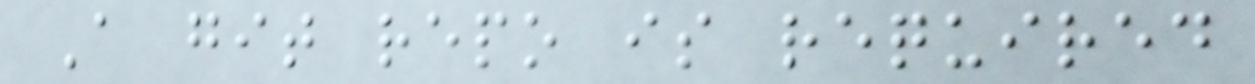A git repo is required
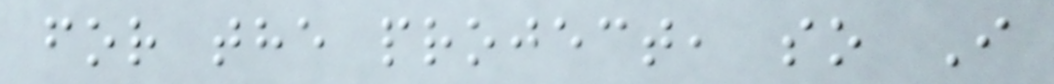for the project, so I
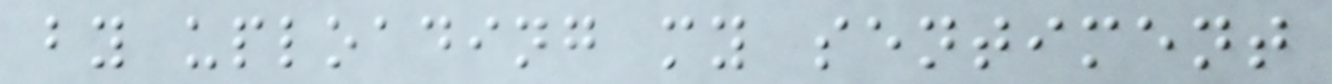by uploading my sentiment
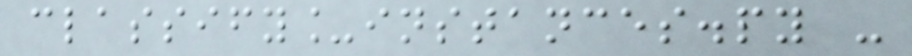classify_instances.py -
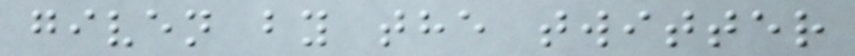given by the twitter
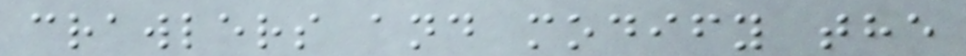crawlers and modify the
